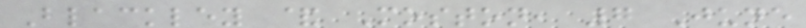Blackley & Moston, 7 June
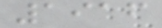1916
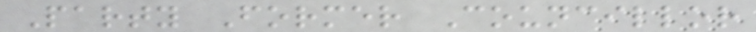Party Former Councillor
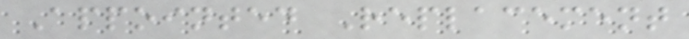Appointed Replacement
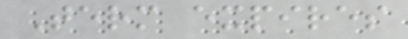Term expires
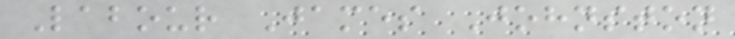Labour James Johnston
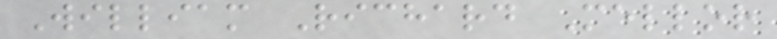William Richard Mellor
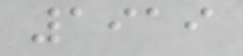1919
